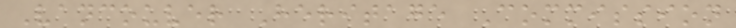Vancouver Heritage Commission
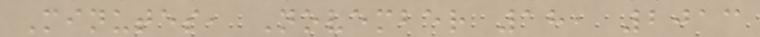Minutes, November 18, 2013
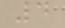4
